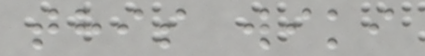this wiki
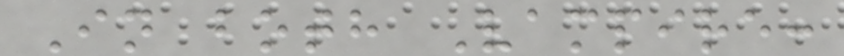In both Vampire:
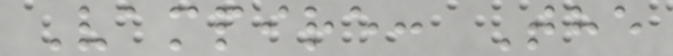Vampire: The
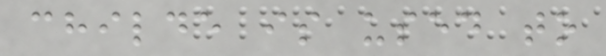childe is used to
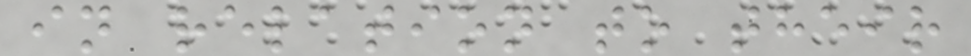in relation to their
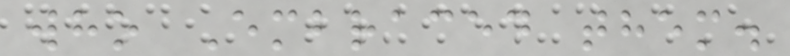who Embraced them.
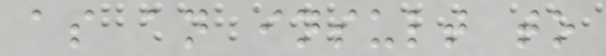as an insult to
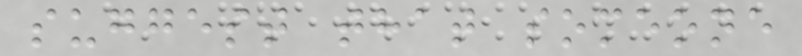suggest that someone
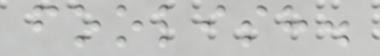foolish.
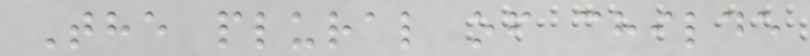The plural of childe
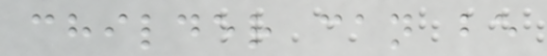childer can be
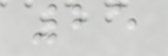25
